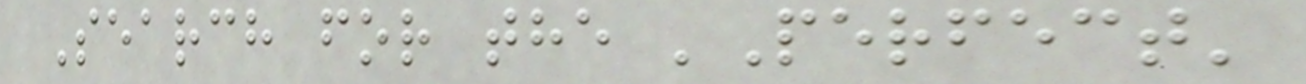Search for the 'Perfect'
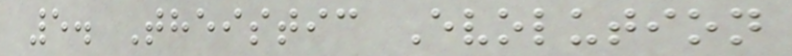5. Theistic Evolution
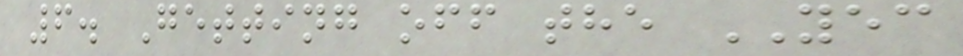6. Getting off the YEC
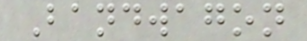Bandwagon
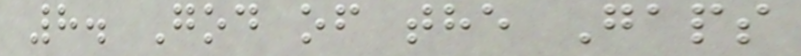8. God of the Gaps
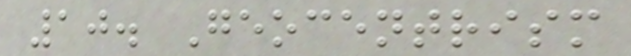10. Geocentrism
